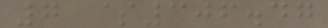7 $306.47
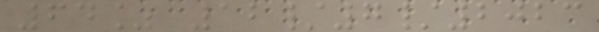64% 12/7/2023
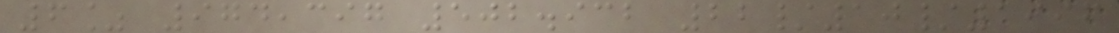6% 974,397 502.932 22/10/1996
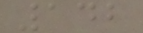142
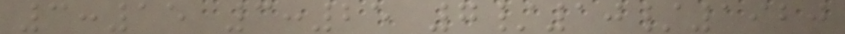3:15 3:25 7/10/1920
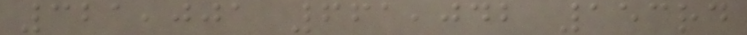321,001 661,042 153rd
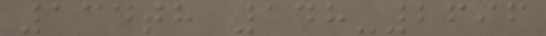134th 148-2696
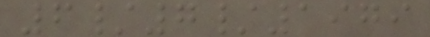6/7/1979
